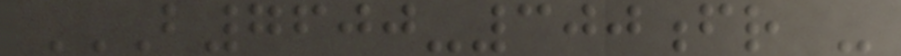B7600-300FR -
